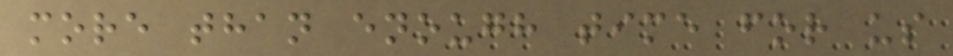more than enough time for us
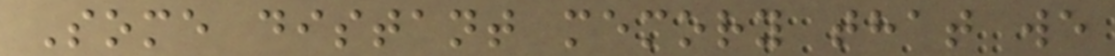Some distant memory that we
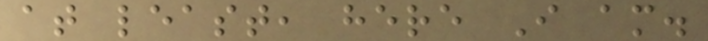at least, here I am.
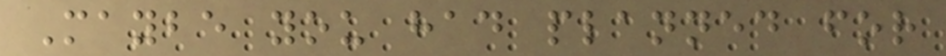Maybe you had planned for
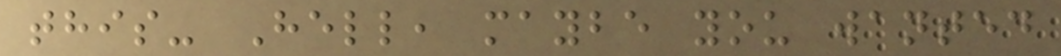this- Hell, maybe you wanted
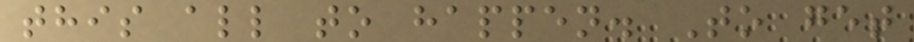this all to happen. To get
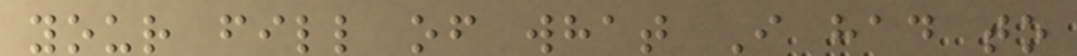your fill of what I had to
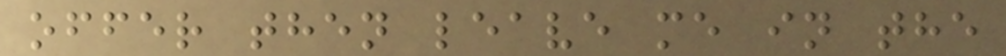offer then leave me in the
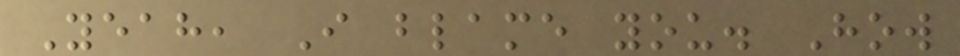Yeah, I blame you. How
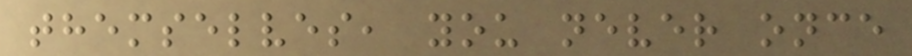themselves, you never once
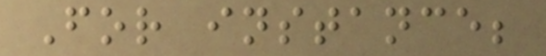For instance;
